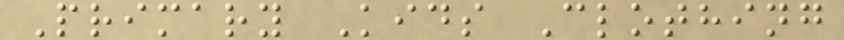Primary Kids Clothing
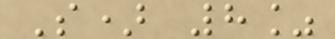S) 8%
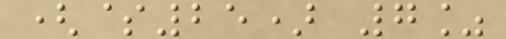($25) 7%
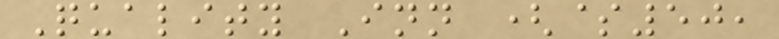Quality Inn ($50,
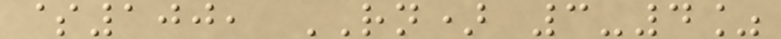$100, RN) 3-4%
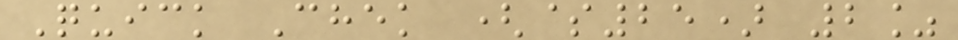Quick Chek ($25) 2%
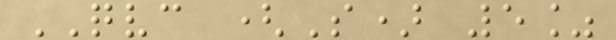QVC (S) 5%
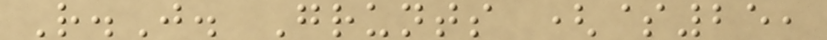R.J. Grunts ($25,
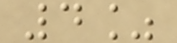4%
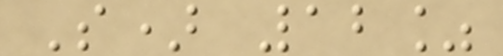S) 12%
